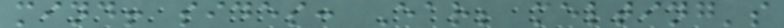mind! sides: Ear; melting's
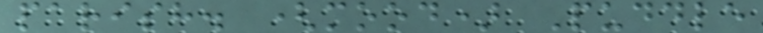parish. (mood) Puddle
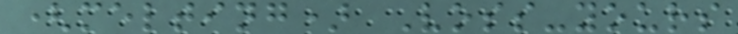(melting) Voss-yours
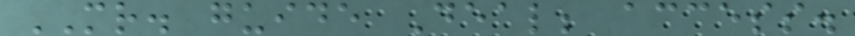MR. guide Deal; access.
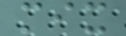mix
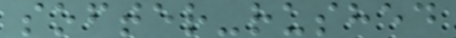softer-rushed
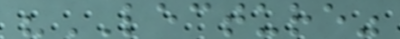"LECTURE"
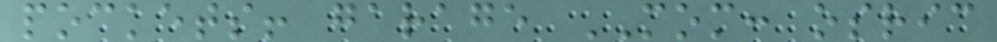pockets! garage MOM: osric
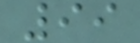99
